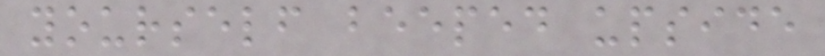yourself beeped upside
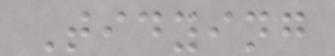Tidying
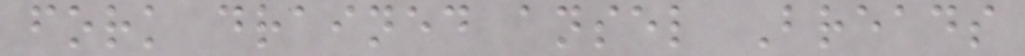fork drained ansel Breads
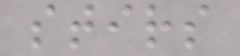stirs
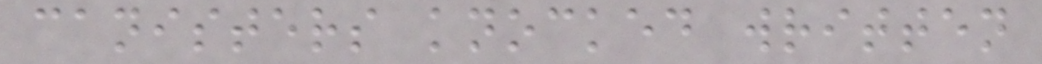canisters knocked written
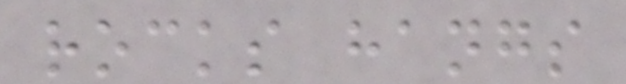rocks hangs
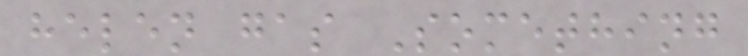helen gas Something
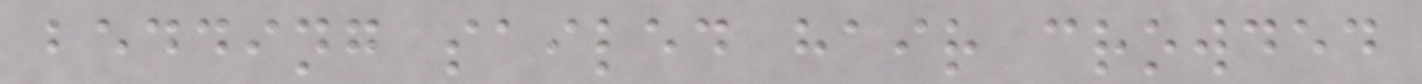bedding sailed hair crowded
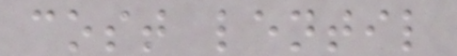cost lentil
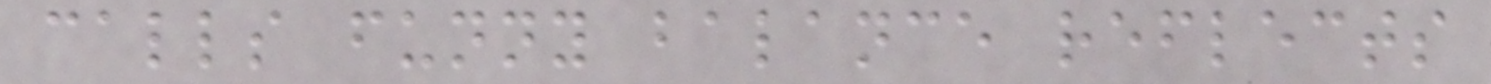calls funny balance reflects
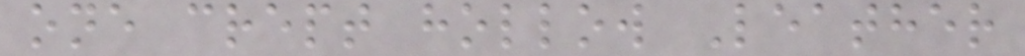one crept hollow Leather
